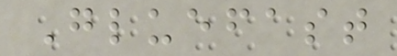Gluefast
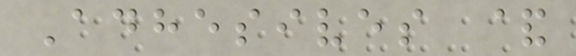Adhesives &
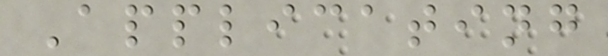Applicating
